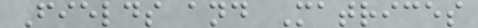Fields and Matrices
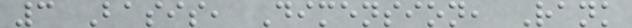3 Basis, Dimension, Rank
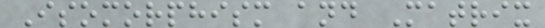Isomorphism and Matrix
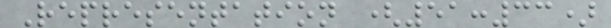Representation (51:33)
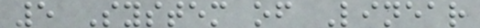5 System of Linear
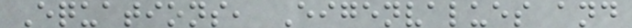Equations, Eigenvalues and
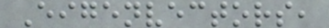Eigenvectors,
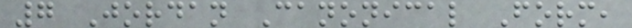7 Jordan Canonical Form,
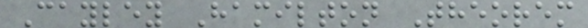Cayley Hamilton Theorem
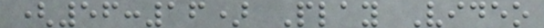(56:16) Play Video
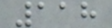118
